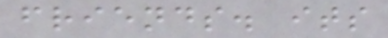friends. its
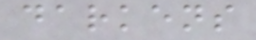darkens
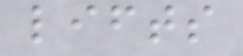lifts
